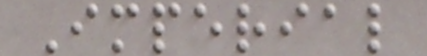Imperial
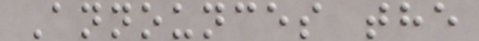Announces the
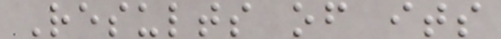Results of its
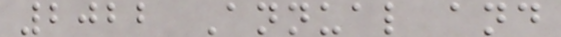2022 Annual and
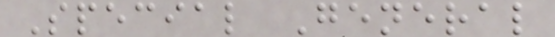Special General
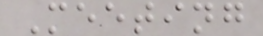Meeting
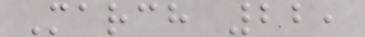March 22,
